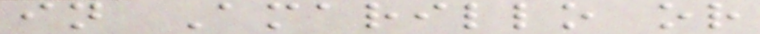in Amarillo or
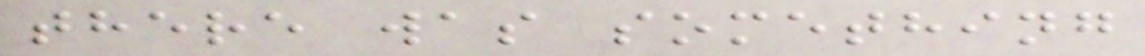there was something
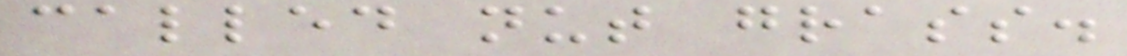called nut grass.
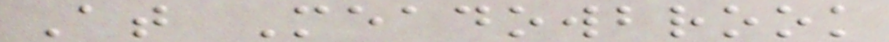At Meadowbrook
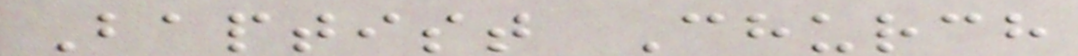Baptist Church
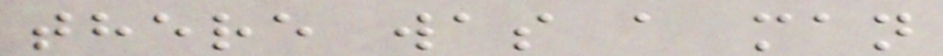there was a man
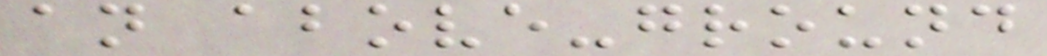an above-ground
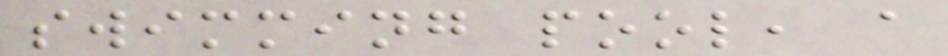swimming pool, a
